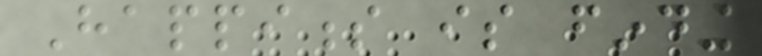Happiness is finding
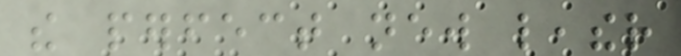the perfect new leather
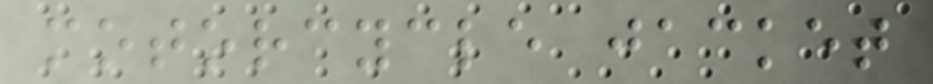motorcycle jacket
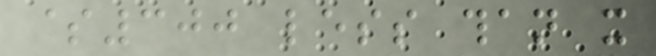$300 less than it
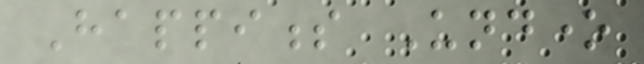Happiness Undone
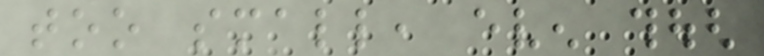too small, even though
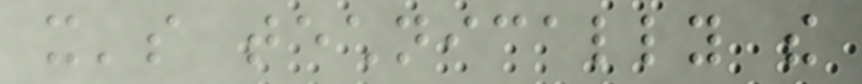it's technically the
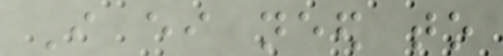I either need to
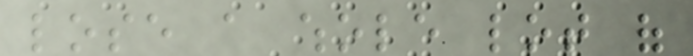lose a whole lot of
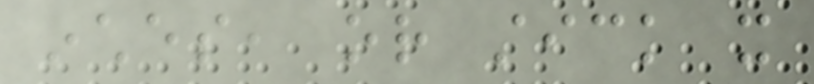inches, or stick it
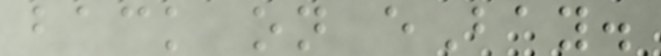back on eBay.
